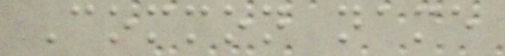Common name
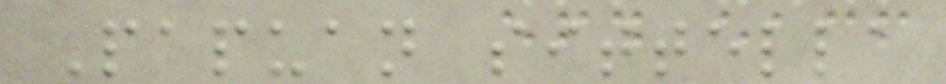Papuan sittella
